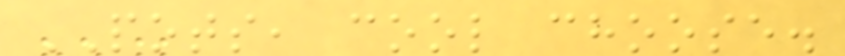POTS, cool choose.
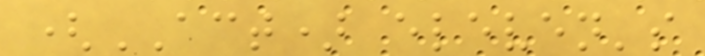(ACT) eleven's
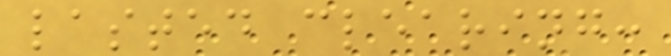lasted clearing:
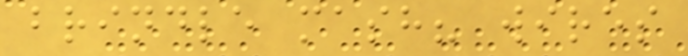brindle mash? wires
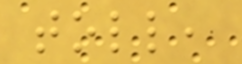toll,
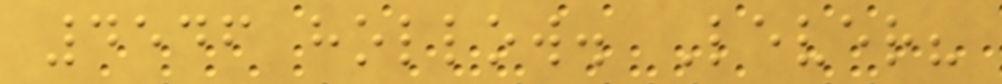4546 hollow. Lever?
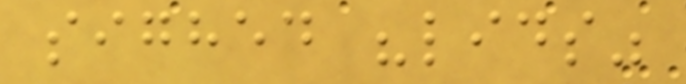sighed "lids"
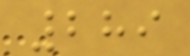289
